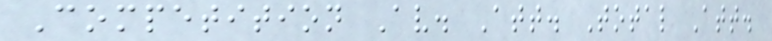Competition Av. Att. Total Att.
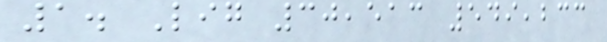1. Lig 30,513 549,233
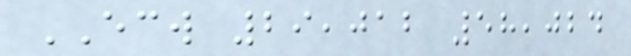ECW 29,012 58,024
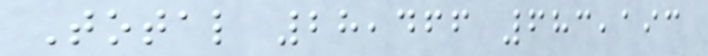Total 28,466 683,193
